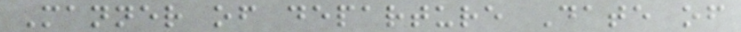Manner of departure Date of
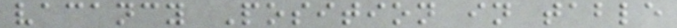vacancy Position in table
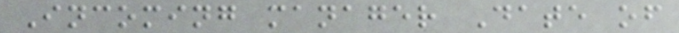Incoming manager Date of
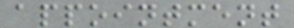appointment
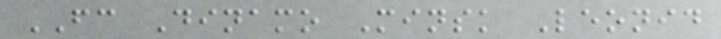FC Dinamo Minsk Leonid
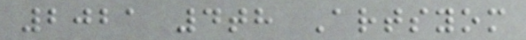2021 4th Artsyom
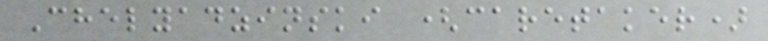Chelyadzinski (caretaker)
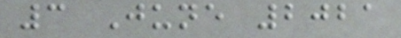3 June 2021
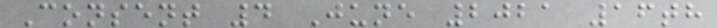Consent 4 June 2021 16th
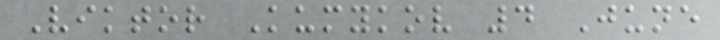Viktor Kumykov 4 June
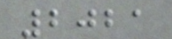2021
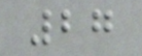27
